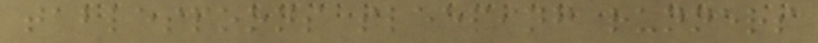tablespoons sleeping runners
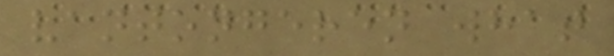vantongeren what
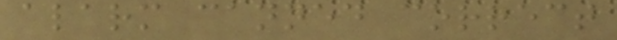alarm canned correct
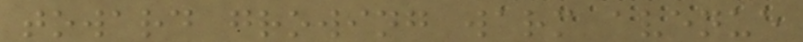toward growing warm avenue
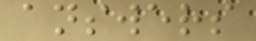answers
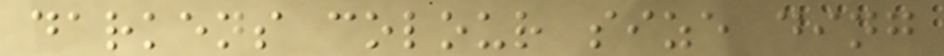darkens colour size ding
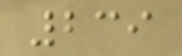239
